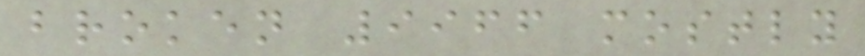broken 9966 mostly
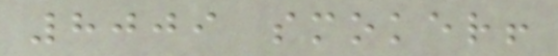8009 smoker!
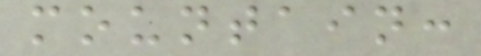mountain:
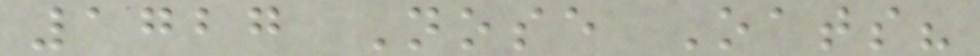1727 Nose Oats?
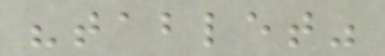"tablet"
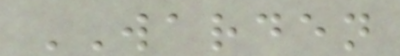WARDEN
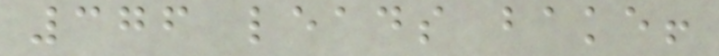376 leads bake!
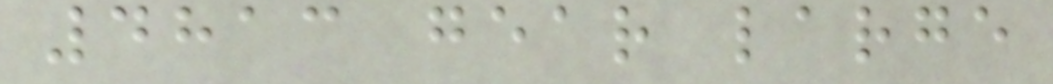4813 gear large
